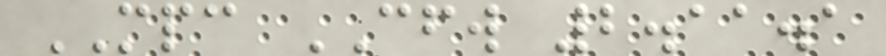MPC CFW 2.11.1
